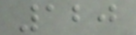120
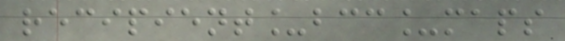recipient_bcc_maps
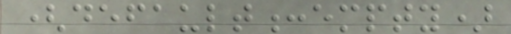(default:empty)
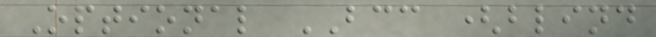Optional BCC (blind
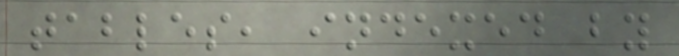tables, indexed by
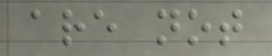are not
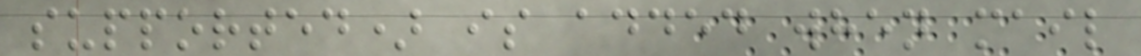supported) is added when mail
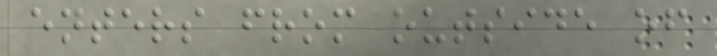enters from outside of
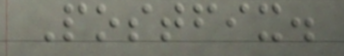Postfix.
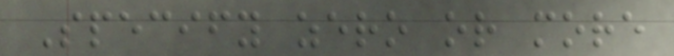Specify zero or more
